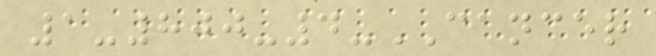1-800-4-CANCER
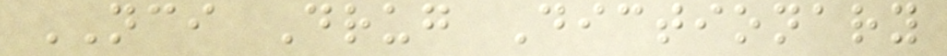NCI Drug Dictionary
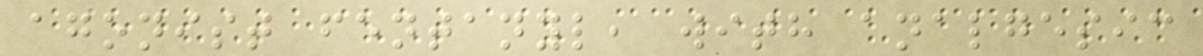agonist fentanyl, with analgesic
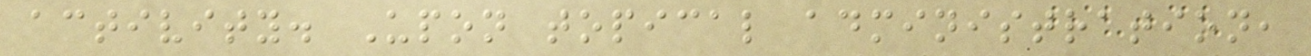activity. Upon topical administration,
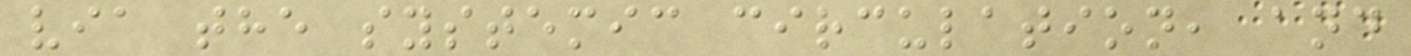via the systemic circulation, and
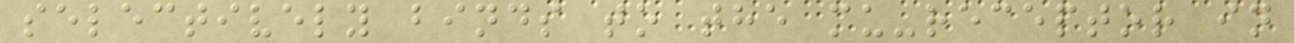selectively binds to the mu-receptor in
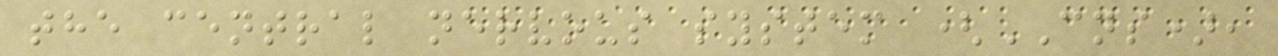the central nervous system (CNS),
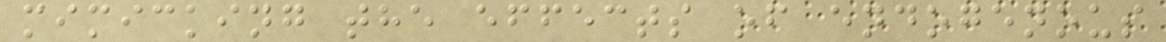mimicking the effects of endogenous
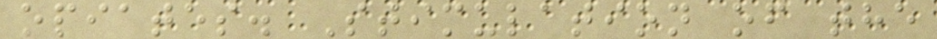opiates. Stimulation of the
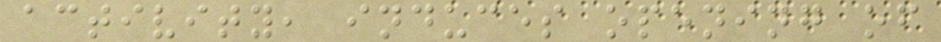activity, induces opening of
